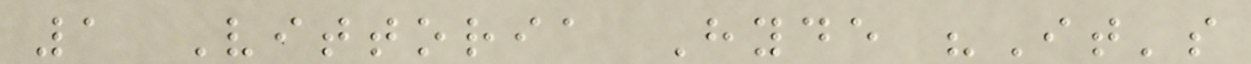1 Vittoria Hyde "It's
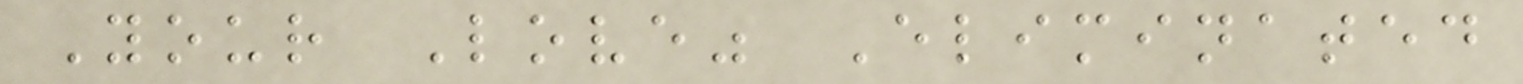Your Love" Eliminated
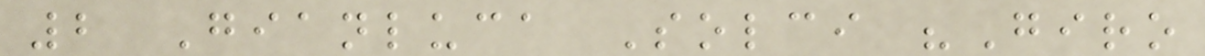2 Gianluca Solci "Giro
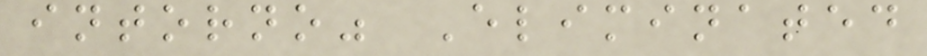intorno" Eliminated
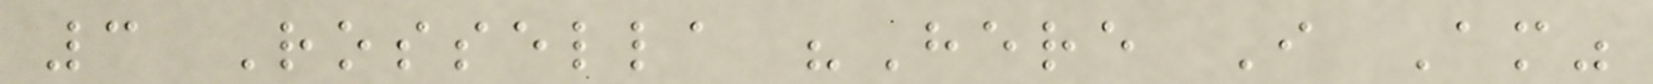3 Rossella "Here I Am"
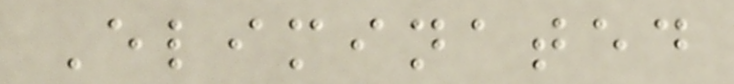Eliminated
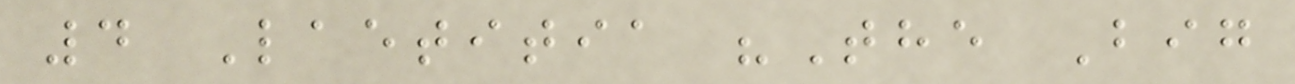4 Laetitia "The Big
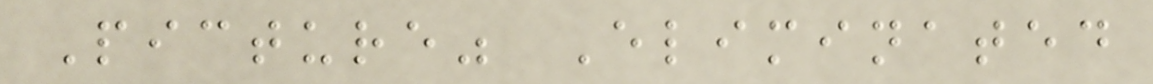Picture" Eliminated
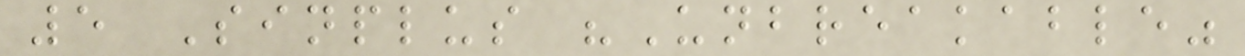5 Sinplus "Unbreakable"
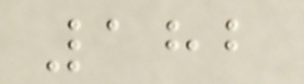182
